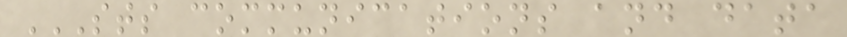STS COMMUNICATIONS AND DATA
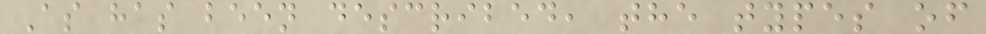As has been described, the types of
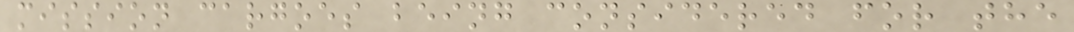mission cargoes being considered for the
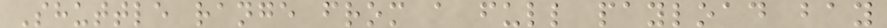Shuttle range from a full payload bay
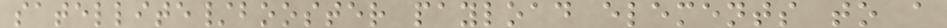satellite/booster payload elements to a
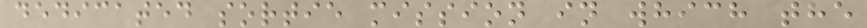dedicated sortie mission in which the
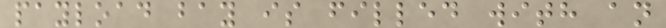payload bay is filled with an
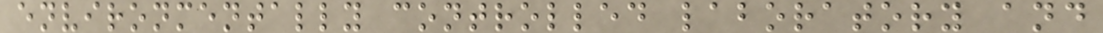environmentally controlled laboratory and
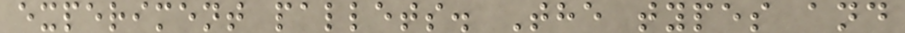experiment pallets. The types and
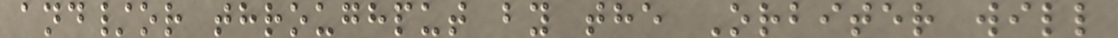and/or throughput by the Orbiter will
